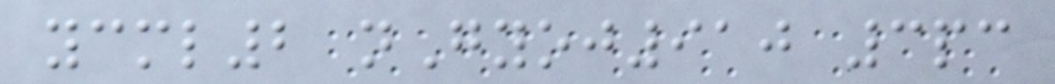ycml2 nGyoj910 3pc
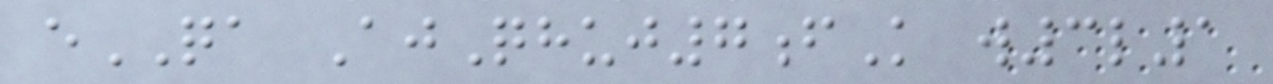eQA AjQhuj7fK w3l1
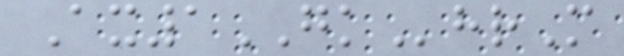Ax1GKhrM
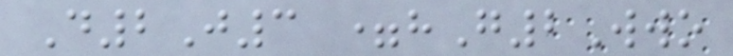D2J3 =hG2Wwo
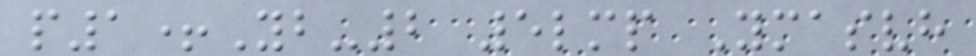p1+Yb-2 5lmp Ymasvh
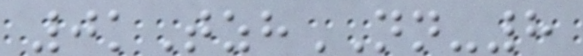0kTzhNN-8
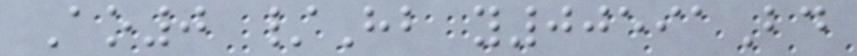Ao0 /Hb y00591Bd
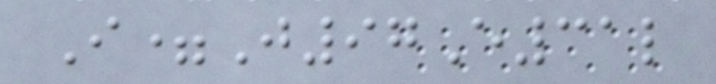I=J97E31l
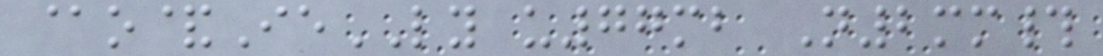@o&IeLY u77mb N2mm#
